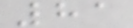81
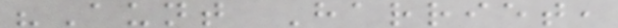"Aunt Harriet,
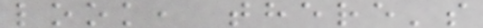look, there's
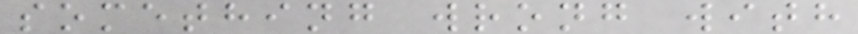something wrong with
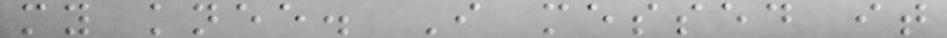my knee. I messed it
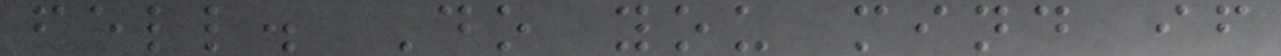fell. Do you mind if
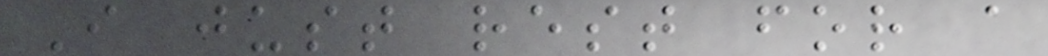I just rest for a
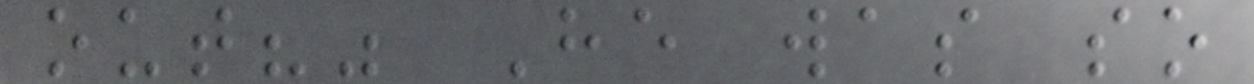out?" He was so
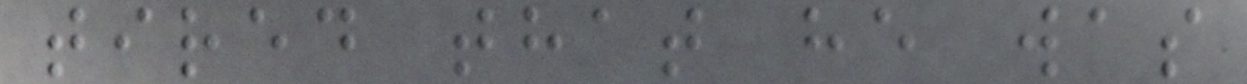tired that he was
